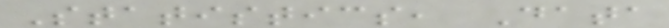Statistics, Data
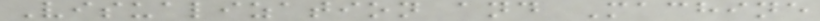Visualization and Machine
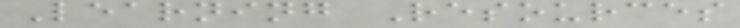Learning Resources
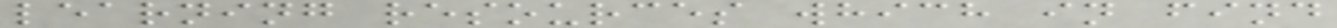learning resources which in find
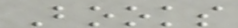Books
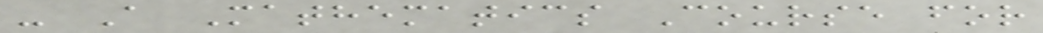- A Mathematics Course for
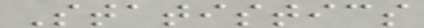Statistics
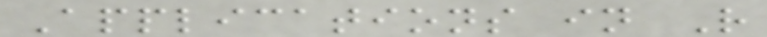Applications in R
